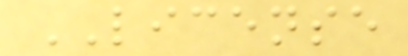LICENSE
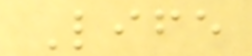Life
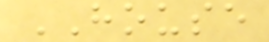HOUSE
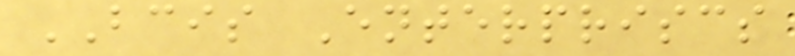BCIS Enterpriscs
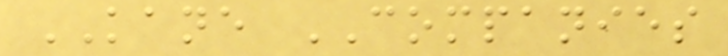KANE COMPANIES
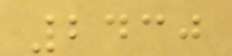2430
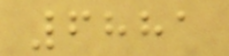6881
